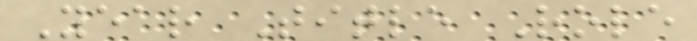Year Title Role
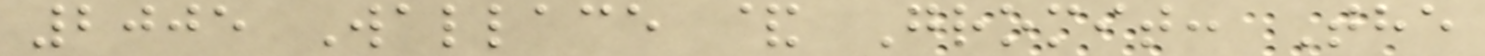2005 Wallace & Gromit: The
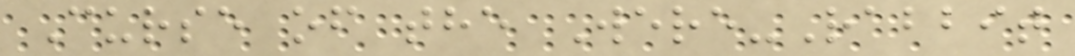Curse of the Were-Rabbit
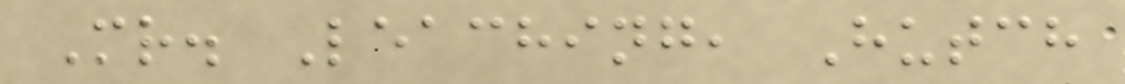Mr. Leaching, Hutch
